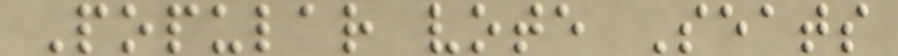Popular vote Seats
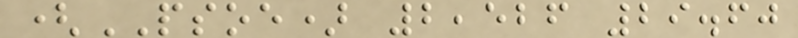(PSOE) 2,526 29.60
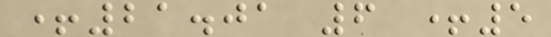+21.01 6 +5
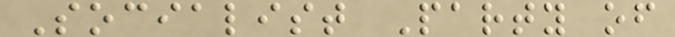Socialist Party of
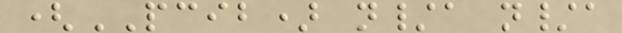(PCIB) n/a n/a
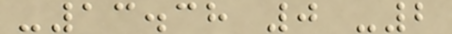-13.38 0 -2
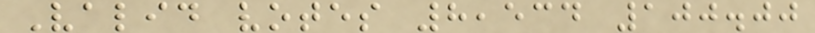Valid votes 8,534 100.00
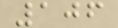106
